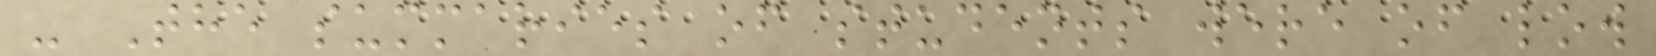- The summaries of students were of low
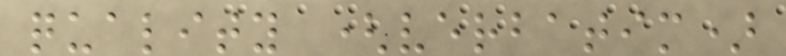quality (verbatim)
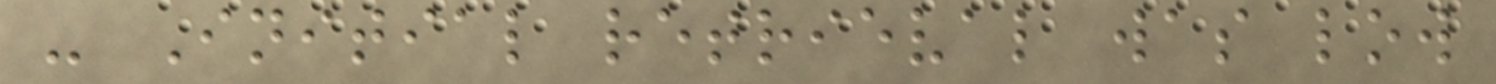- Initial retrieval was low
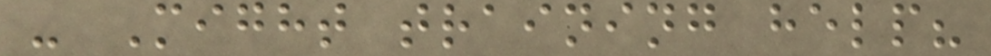- Might training help?
